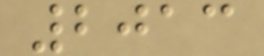2013
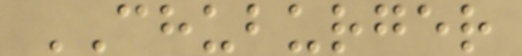CHUBURGER
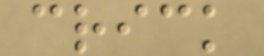crick
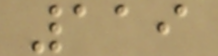119
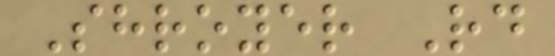Shroyer Rd
